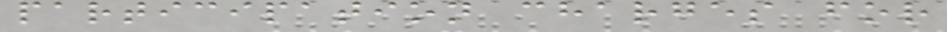participation charges for
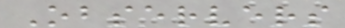Observers
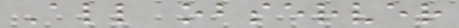All observer
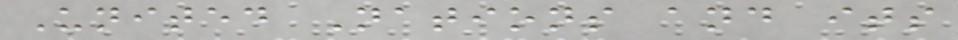United Nations and its
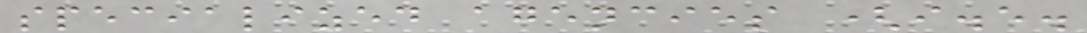specialized agencies (i.e.
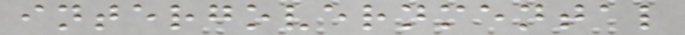intergovernmental
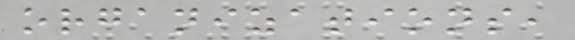organizations,
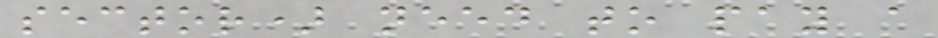sector) need to pay a
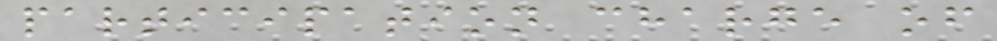participation charge of
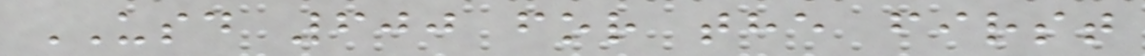USD 600 for the first
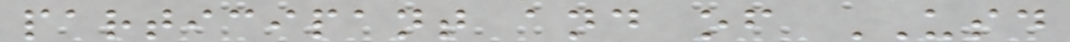participant and of USD
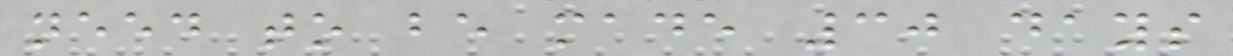need to be made 30 days
